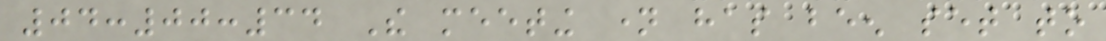04:00:34 The meeting name has been set to
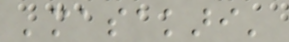'masakari'
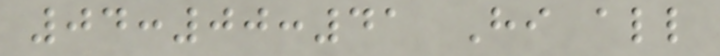04:00:41 Hi all
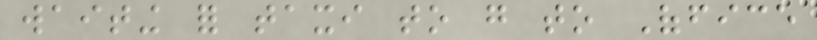waiting for taxi to go to Office
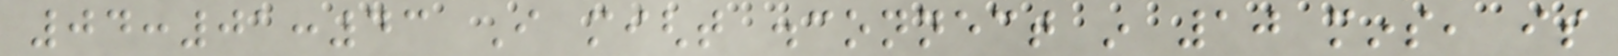04:01:43 I might disconnect in 10 mins, is
